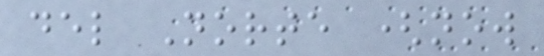del Norte (now
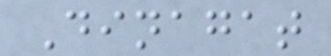Dinagat
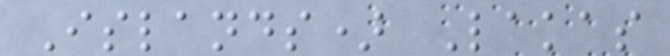Islands) Lakas
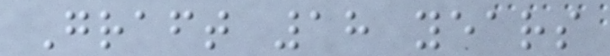Graft 18 years
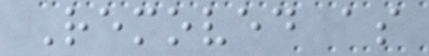Removed as
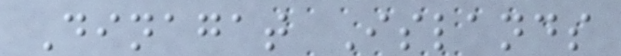Dinagat Islands
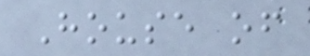House of
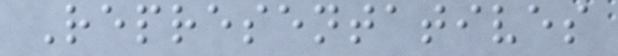Representatives
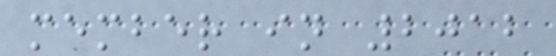member in 2012
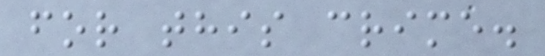for this crime.
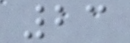23
